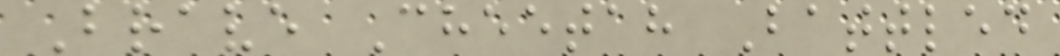Brave Cheetah Battled
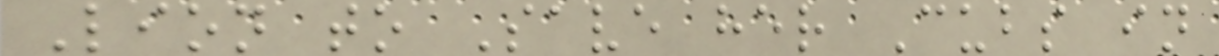Lion to Save her Cubs in
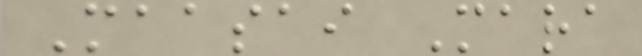Maasai Mara
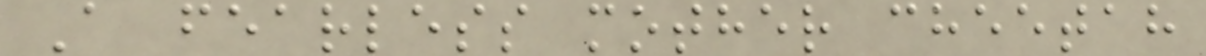A fearless mother cheetah
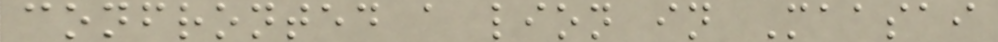confronted a lion in Maasai
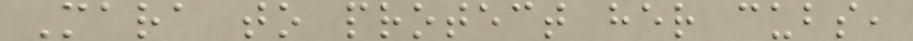Mara to protect her cubs,
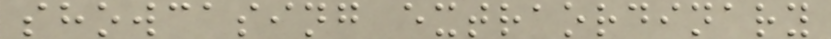showcasing extraordinary
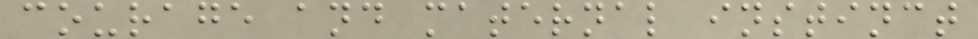courage and maternal instinct
